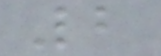2
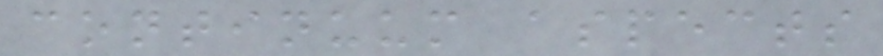continuum aspects
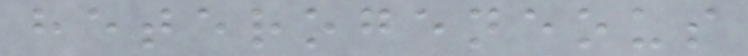heterogeneous
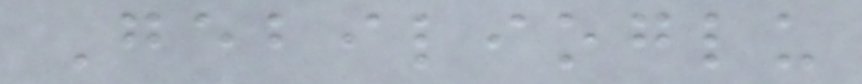Gebilioglu
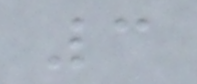3
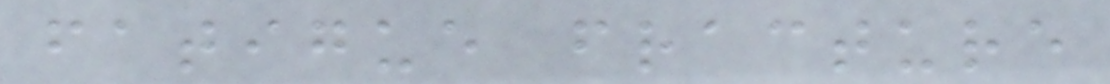fatigue fracture
